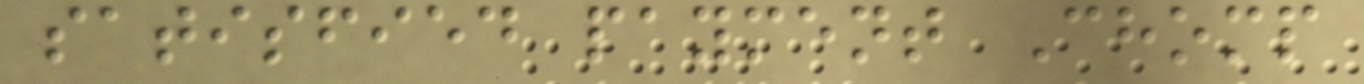satisfied payment Chomp
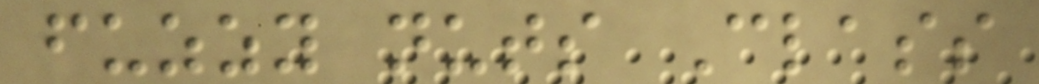fuzzy nuts Class
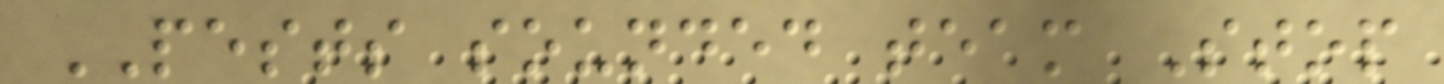PESTS sounded team Stop
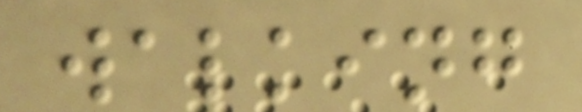walking
